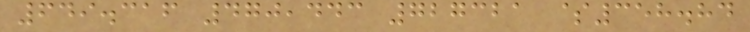649.316 470,443 727321 $358.84
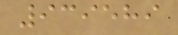939589
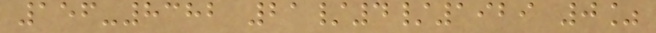156-8382 21/4/1929 0%
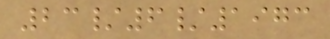23/6/1973
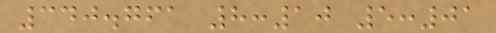340.761 8:10 5:01
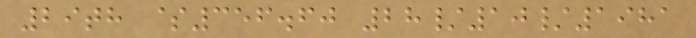29th $356.60 28/10/1981
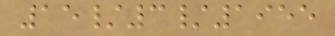15/3/1955
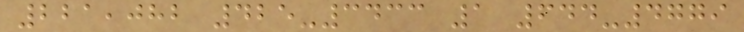221,082 425-3433 1 644-4779
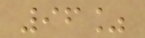96%
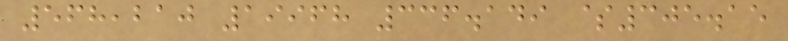568,210 19968 336.149 $305.15
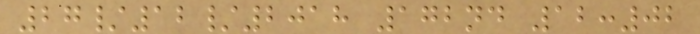27/12/2018 172nd 12:02
